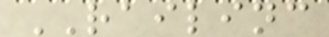RAILINC
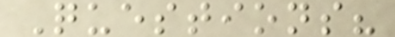Questions?
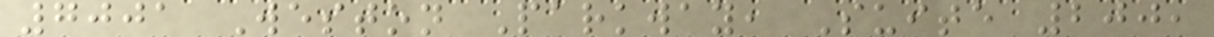7001 Weston Parkway, Suite 200,
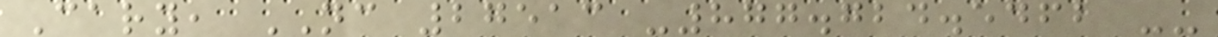Cary, NC 27513 -877.724.5462 --
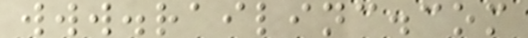www.railinc.com
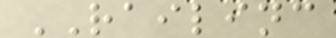RAILINC
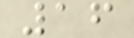16
